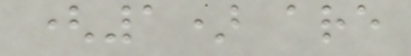(1) are
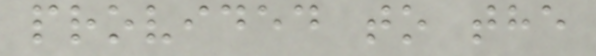provided to the
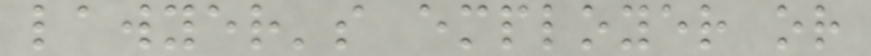lawyer's employer or
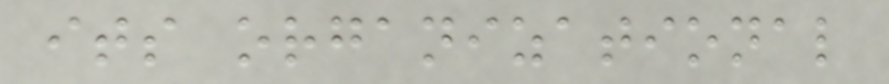its organizational
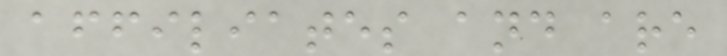affiliates and are
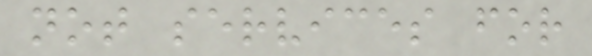not services for
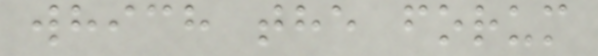which the forum
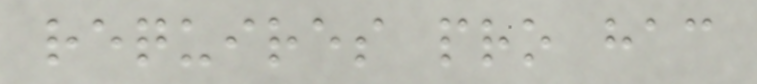requires pro hac
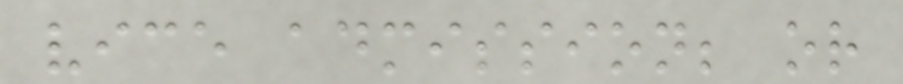vice admission; or
